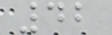42
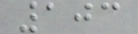103
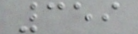359
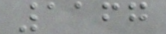1167
